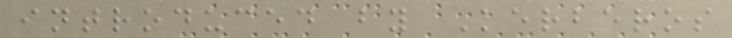introduced by Kerberos
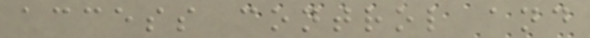access control and
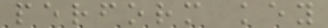perform key
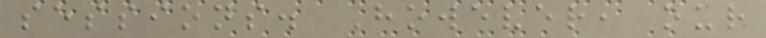sessions. However, our
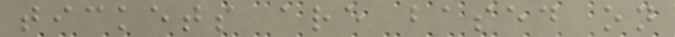tickets are based on
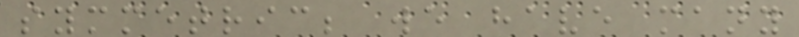symmetric; we have many
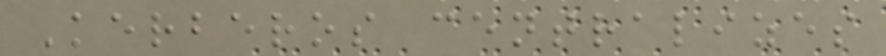Kerberos centralizes
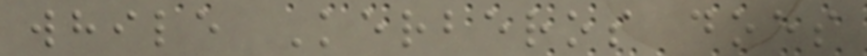while Kerberos does
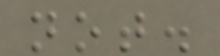not.
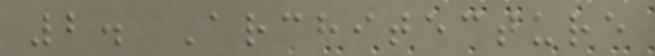2. Architecture
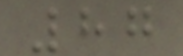87
